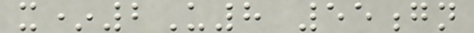x*2U8 55gn
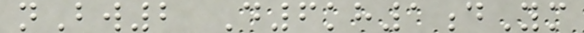nBw2 D6kh1dYm
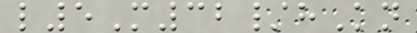l5M32/hKn
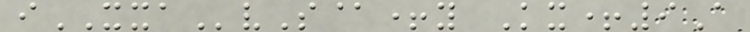iXXAvS@+y Kx+9A
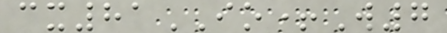cx81IO+W7
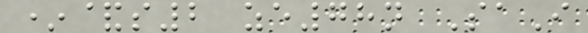*&s2 ze78n SaI
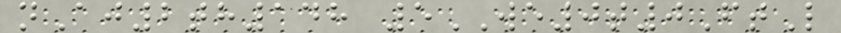nAj2th148 5WE0t0FtL
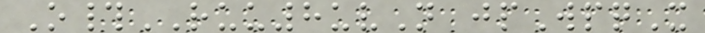O#RUU8uvN jpWpqX
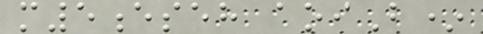m5eseh aoiB*
